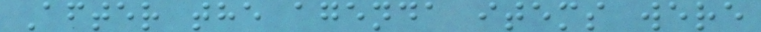After the agenda items were
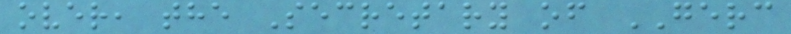over, the Secretary of GERC
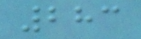283
